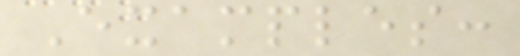Examples:
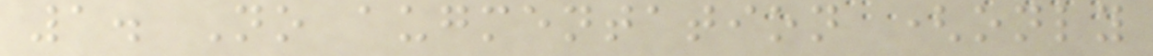1. No augmentation (only
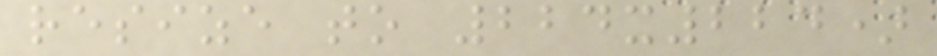resize to 224x224)
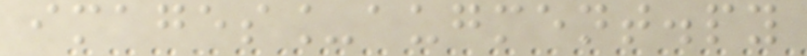images_augment.py
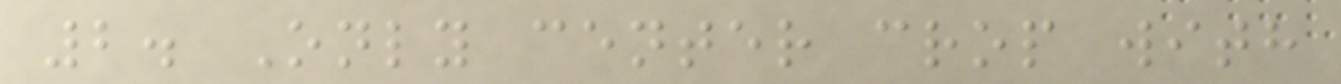2. Only center crop with
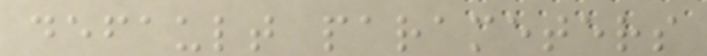default parameters
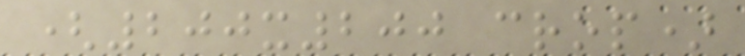(200x200 crop)
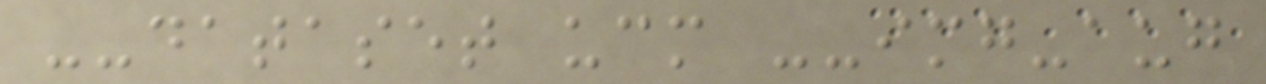--dataset ucm --img-aug
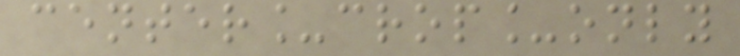center_crop_only
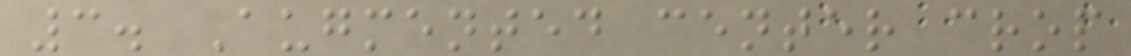3. Augmented center crop
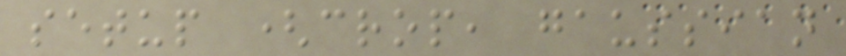setup (crop, gaussian
